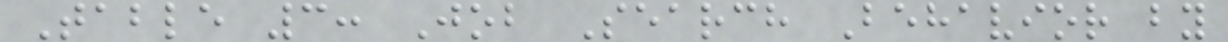Table 3: Job Search Behavior by
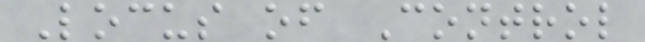Locus of Control
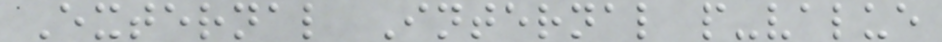External Internal p-value
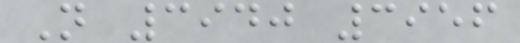N 3940 3956
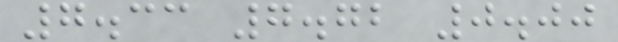7.33 7.72 0.00
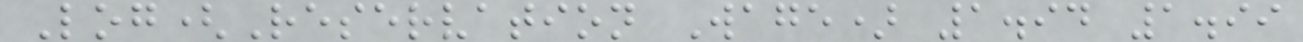Log(Reservation Wage) 1.94 1.99
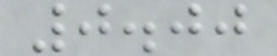0.00
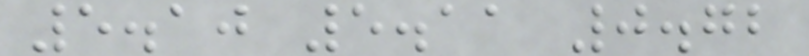5.10 5.11 0.72
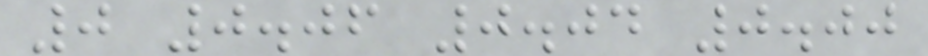0 0.06 0.04 0.00
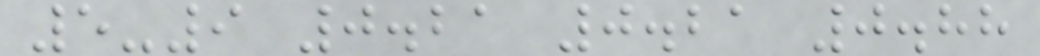5-9 0.21 0.21 0.88
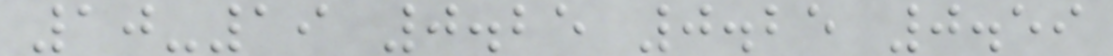10-19 0.25 0.25 0.59
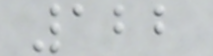122
